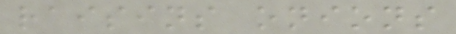raisins onions
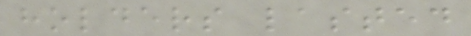holders lasted
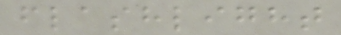flashlight
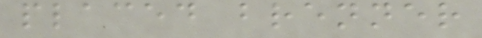placed brenner
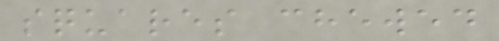squares chewed
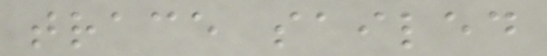trace sailed
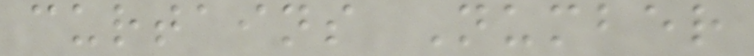curtains Number
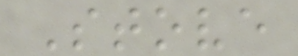Stove
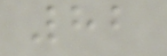82
